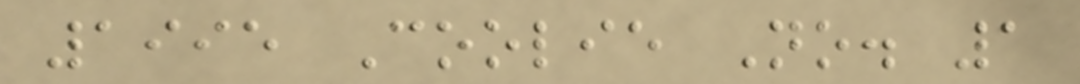1995 Coolie No. 1
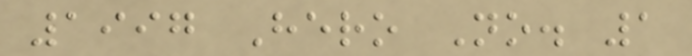1997 Hero No. 1
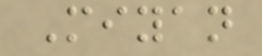Miyan
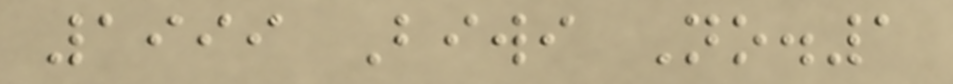1999 Biwi No.1
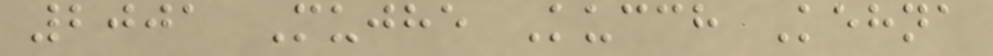2001 Mujhe Kucch Kehna
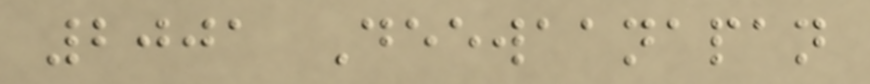2001 Deewaanapan
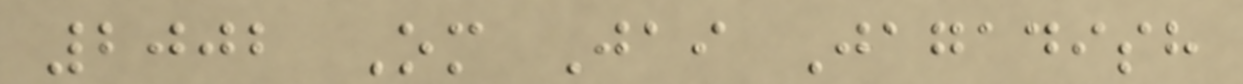2002 Om Jai Jagadish
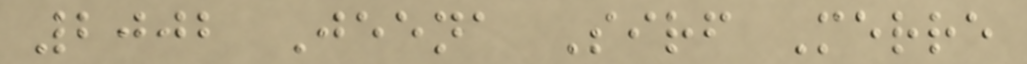2002 Jeena Sirf Merre
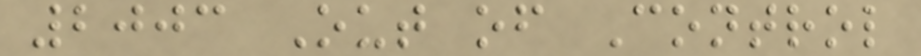2003 Out of Control
